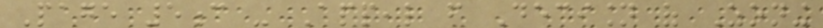Page 5c - Appeal from Decision of Zoning
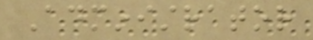Administrator
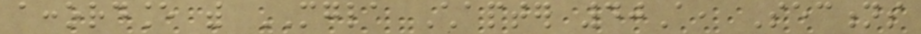accordance with MGLA Chapter 40A, Sections
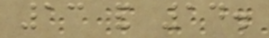13 and 14.
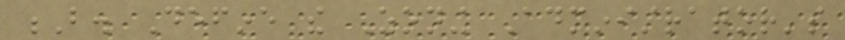B. Define the Zoning Administrator's
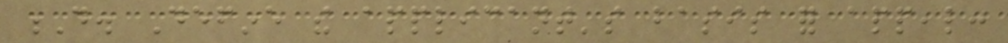D. Define the applicant's basis for appeal:
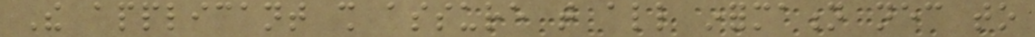The applicant shall assure that all information necessary to
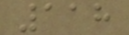118
